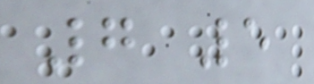7 5
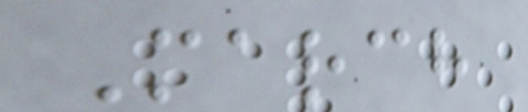March
